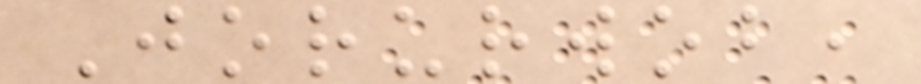Jorurwob,
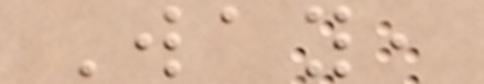Way,
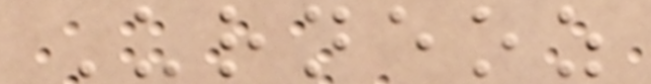Urneoz
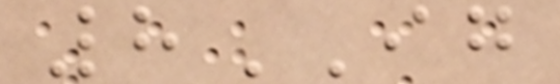8IG
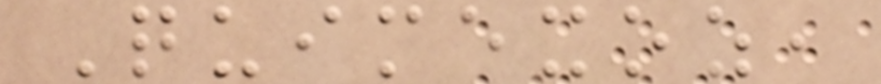Quimexoz,
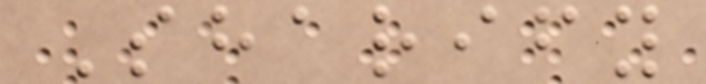Sharify
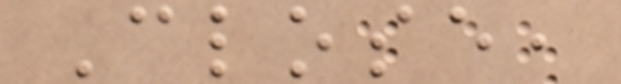Close,
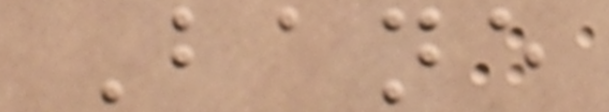Bane
